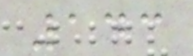143
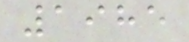1985
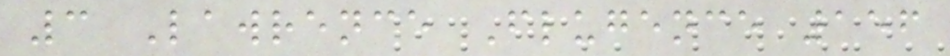3 Lawrence Flugence 156
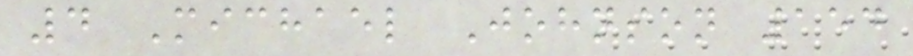4 Michael Johnson 154
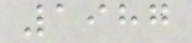1987
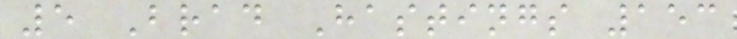5 Brad Hastings 153
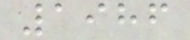1986
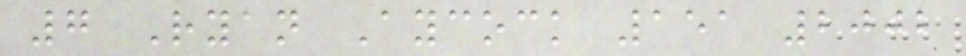7 Ryan Aycock 151 2002
